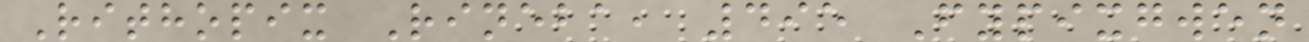Rithopix Rineba, 495 Fypixgwen
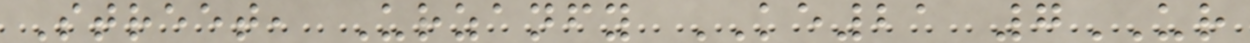Street, Urzanfy KE21 7UR
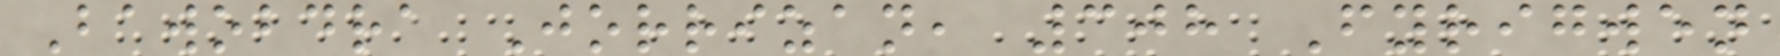Bawobdra Jorrizan, 308 Fyrigwen
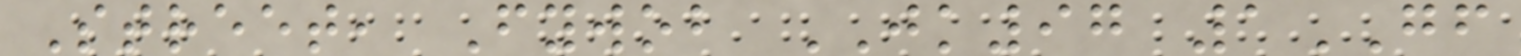Street, Fywob JK97 1GF
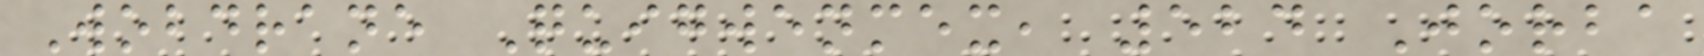Wobdrane Quigwenmex, 524 Jorba
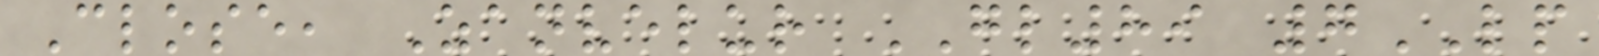Close, Zanvelur GL89 7LP
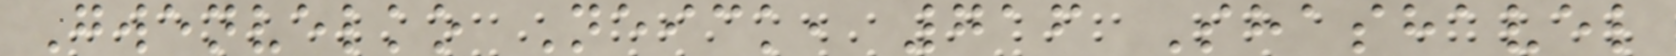Gwenvelko Neick, 716 Shashavel
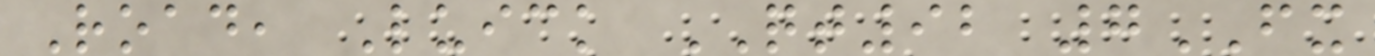Road, Luick QT92 7FX
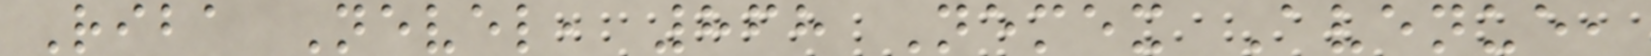Riba Nevel, 868 Nemex Avenue,
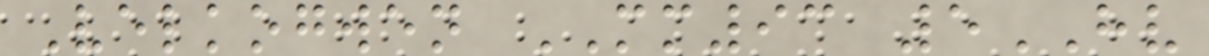Velkogwen MM93 5HV
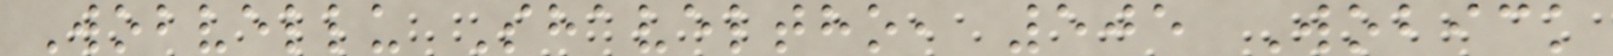Wobvellu Shaveltho, 505 Wobick
